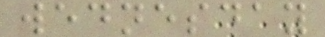wednesday
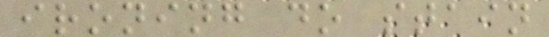ironing do stain
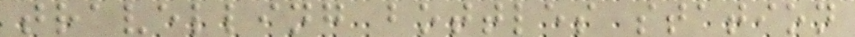travelling bottles station
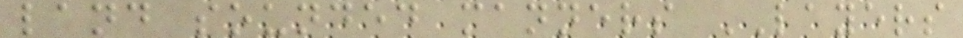land sounded manners LAYERS
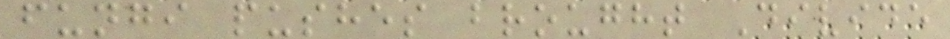fungi pushes brought Divide
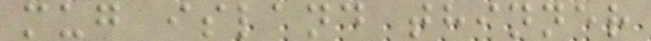mug island thinner
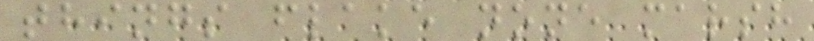things flake none marsh
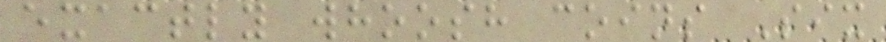exactly whoosh coins Six
